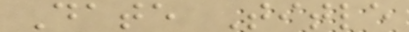Date Title
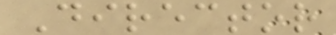Director
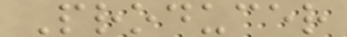Producer
